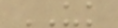UK
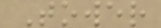Tower
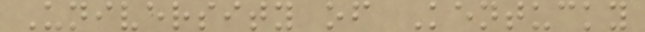University of Kentucky
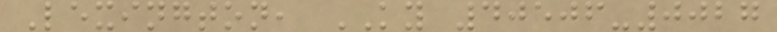Lexington, KY 40506-0027
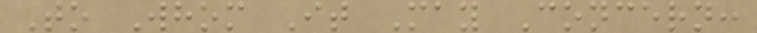To Whom It May Concern:
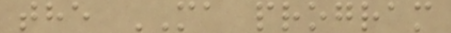the MA program
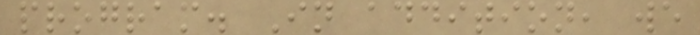program. In addition, we
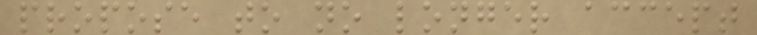propose to no longer accept
